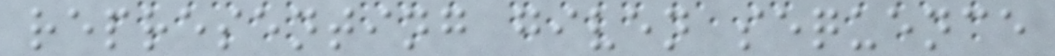representing given sequence
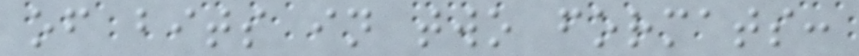of bits in two formats:
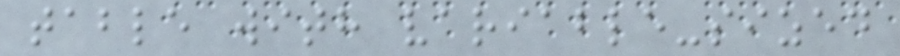table with variable-sized
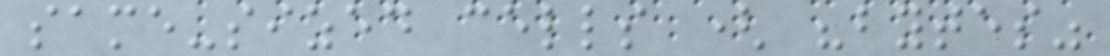same-sized cells ( "bytes"
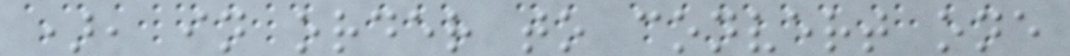), in order to convert one
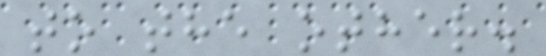to the other.
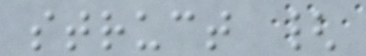struct {
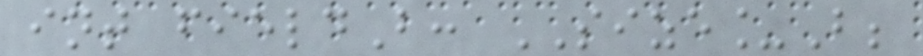int fieldB: SIZE_B;
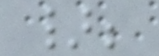};
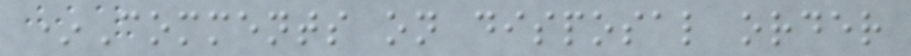*Comments on disposal order
